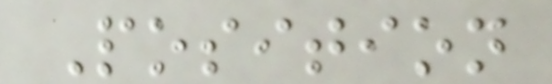Position
